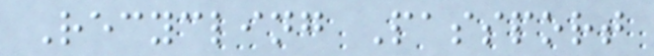Recycling Passport
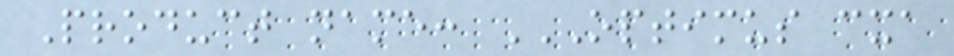Product name: OPTIMUS CXA
